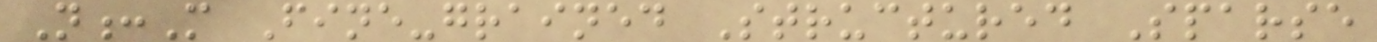N:M Fine-grained Structured Sparse
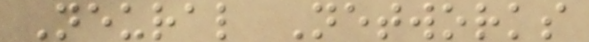Neural Networks
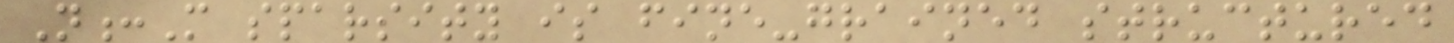N:M sparsity is fine-grained structured
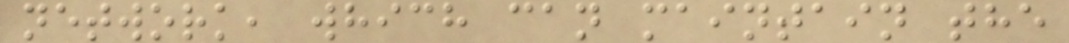network, which can maintain the
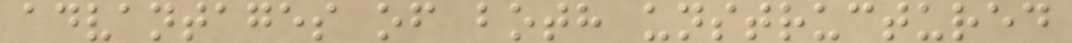advantages of both unstructured
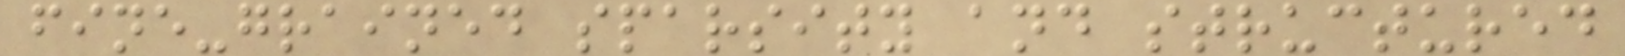fine-grained sparsity and structured
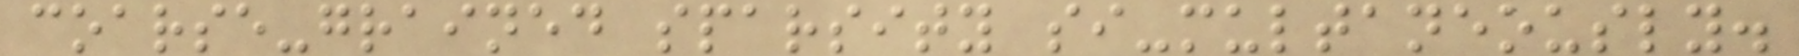coarse-grained sparsity si-multaneously.
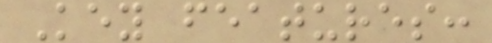Key features:
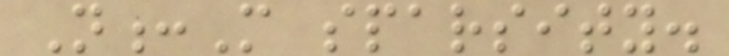N:M sparsity.
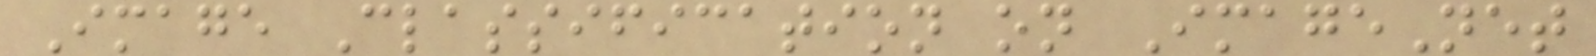Image Classification on ImageNet
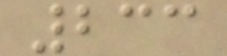233
